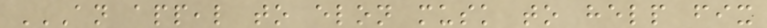AN APPEAL TO ELON MUSK TO HELP FIX
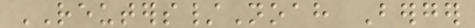REUTERS/Noah Berger
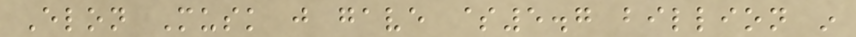Elon Musk just gave $5.7 billion in
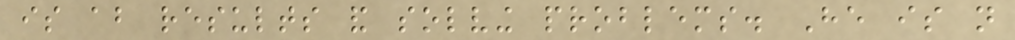is about results and solving problems. He is not
